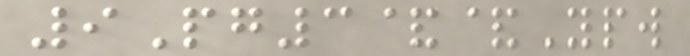9Pg3&&Ypw
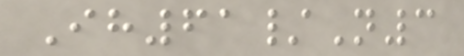Ih61/N3
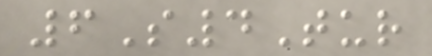6S4Tur
